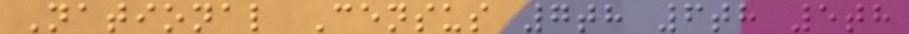National Census 7th 6th 5th
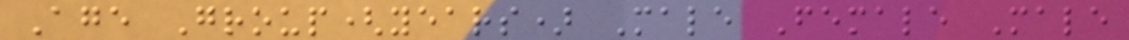Age Group(years) Male Female Male
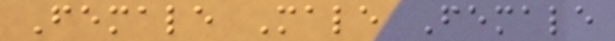Female Male Female
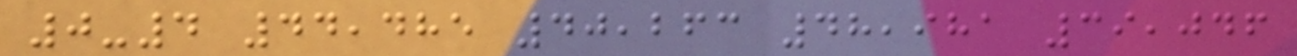0-4 44,485 40,263 48,981 39,046
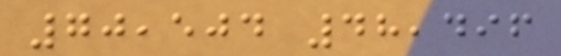70,504 48,496
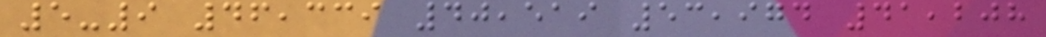5-9 46,339 40,519 53,974 41,208
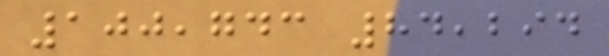100,743 84,294
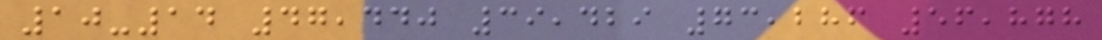10-14 47,440 39,429 73,286 56,878
